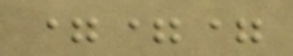===
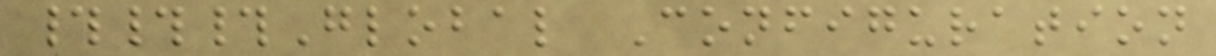###Global Configuration
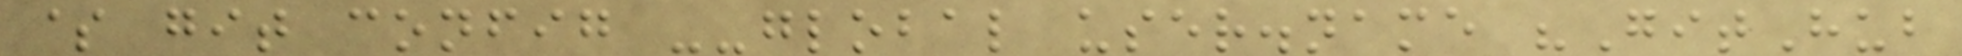$ git config --global user.name "GitHub
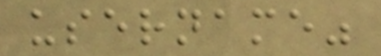username"
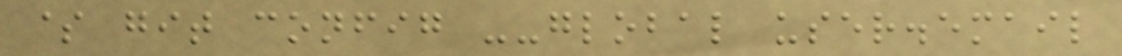$ git config --global user.email
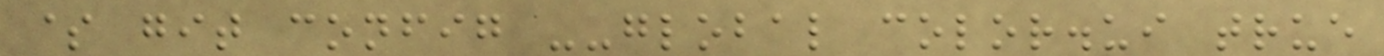$ git config --global color.ui true
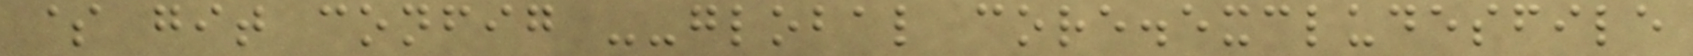$ git config --global core.excludesfile
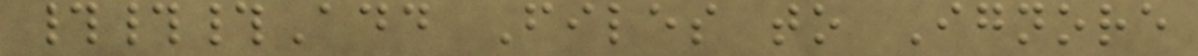###Add Files to Ignore
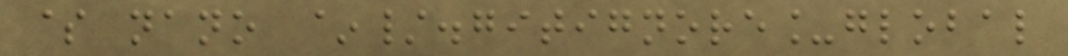$ nano ~/.gitignore_global
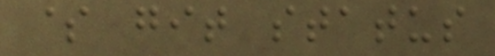$ git status
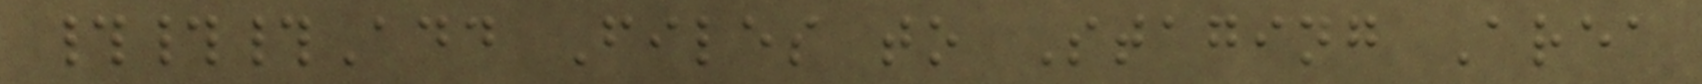###Add Files to Staging Area
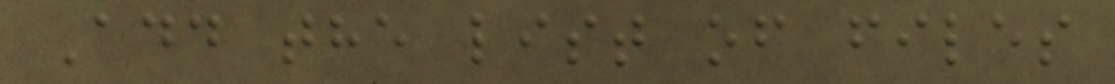Add the list of files
